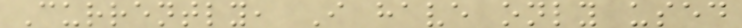Currently, I have only used
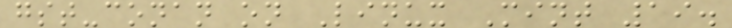gst-conan on Linux Mint 19.
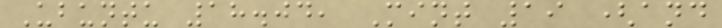Ubuntu 18.04, Mint 19 (and
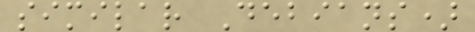similar Debians)
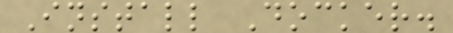Install Docker.
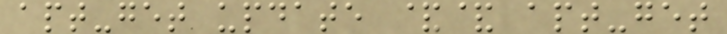apt-get update && apt-get
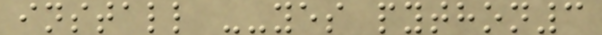install --yes python3
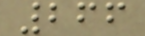266
